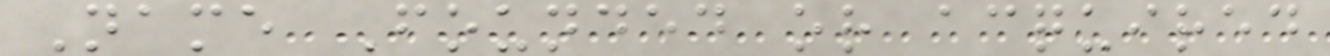Name Founded or acquired
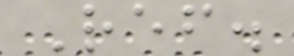Ref.
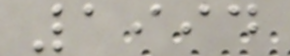1994
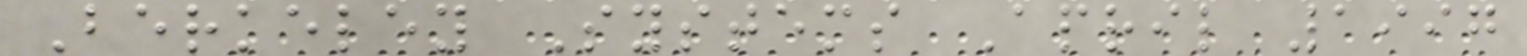Berkeley Systems April 1997
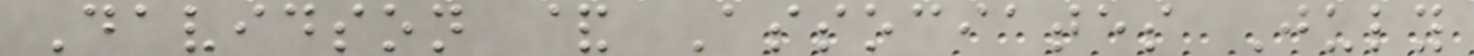Davidson & Associates July
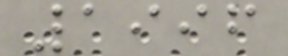1996
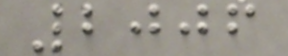2006
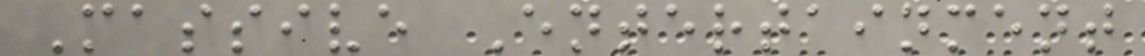Massive Entertainment
